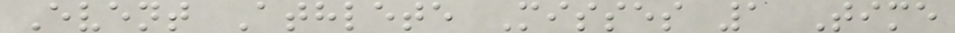Event Athlete Misses 1 Time
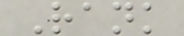Rank
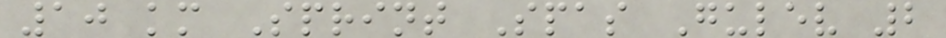10 km Sprint Spas Gulev 2
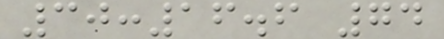30:16.6 74
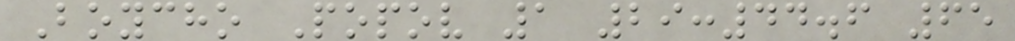Boycho Popov 1 29:44.6 65
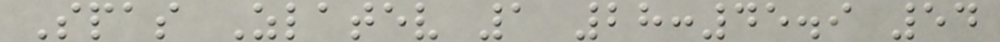Spas Zlatev 1 28:45.9 54
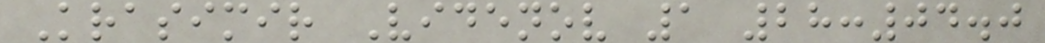Krasimir Videnov 1 28:04.0
